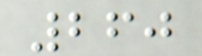260
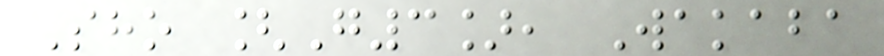Sho [G3], Wakaba
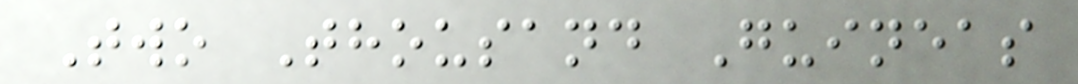Two Thousand Guineas
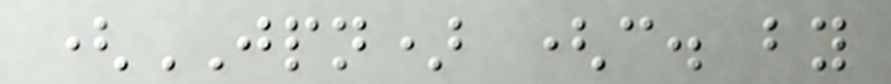(JPN) (c. by
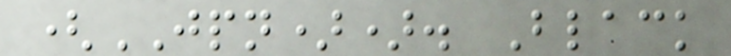(JPN)). Black
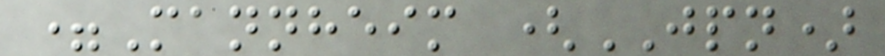=Mannheim (JPN)
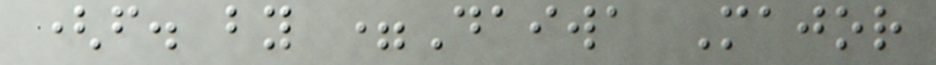(f. by =Daiwa Major
